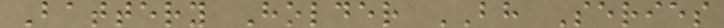Battery Holder BH Series
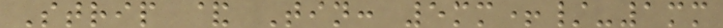Strip & Tin: 5mm+/-1mm
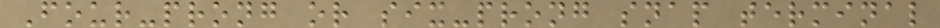Four-prong or six-prong snap terminal
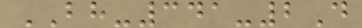BH-341-2D
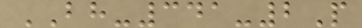BH-341-2P
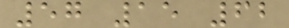57 15 62
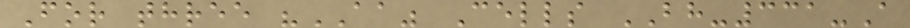For three "AA" Cells BH-331-A
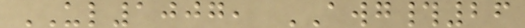UL1007, AWG#26
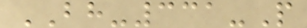BH-331-P
